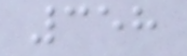358
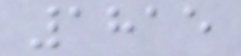1815
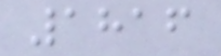1816
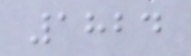1824
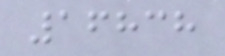16838
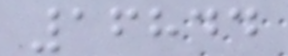16844
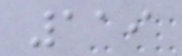119
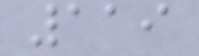119
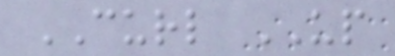CURL UP
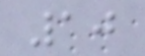10
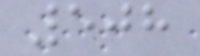508
